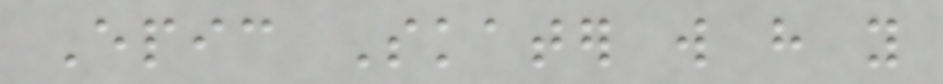Epic Skater will have you
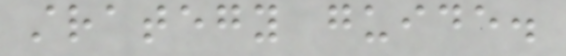strategy guide.
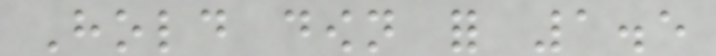Hold down for 1.5
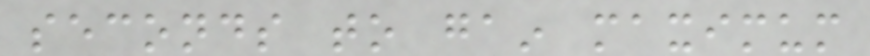seconds to gain maximum
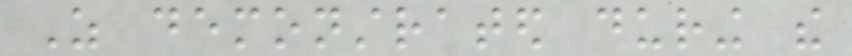As demonstrated during the
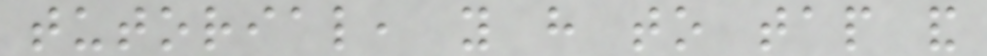tutorial, you have to tap and
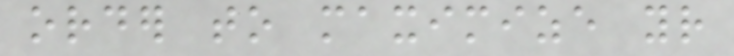order to maximize your
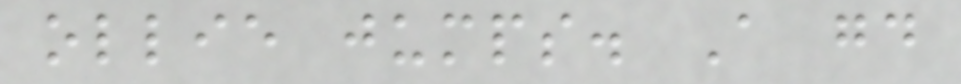ollie jumps. A good
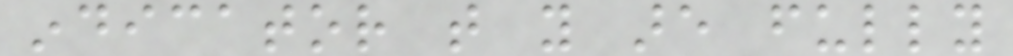indicator that you are fully
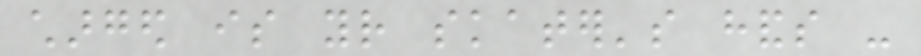charged is your skater's hands -
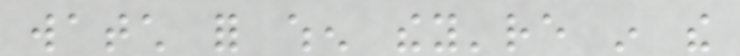watch for when they're in the
